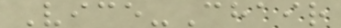Vice-Chair
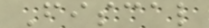Fiscal
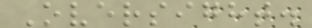Oversight.
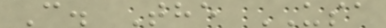C. The USA
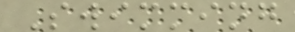Swimming
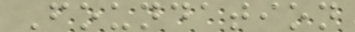Foundation
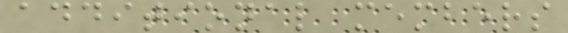additional members
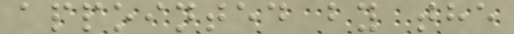appointed by the
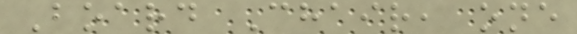Board Chair, one
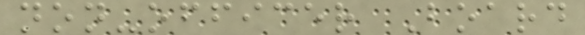non-officer Board
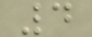4
